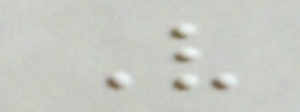V
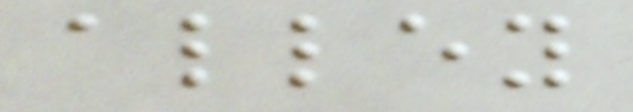alley
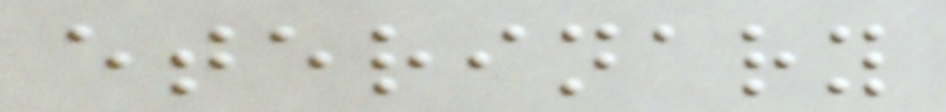eterinary
